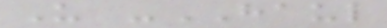U -HAUL
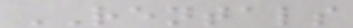RENTALS
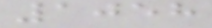1058
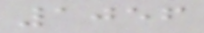1056
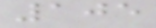105
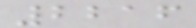2216
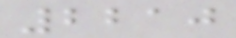2210
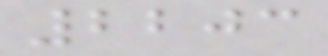2203
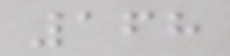168
